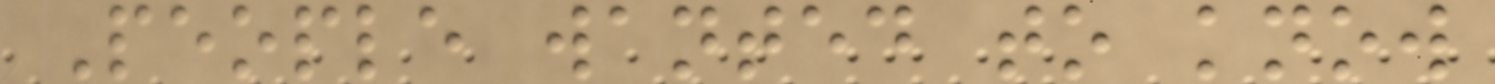People wanted to know
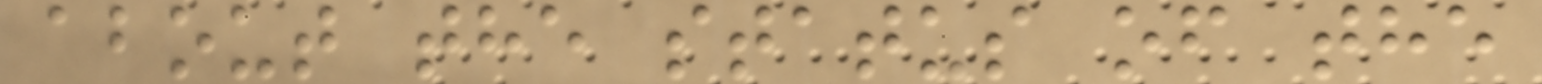about the status of the
